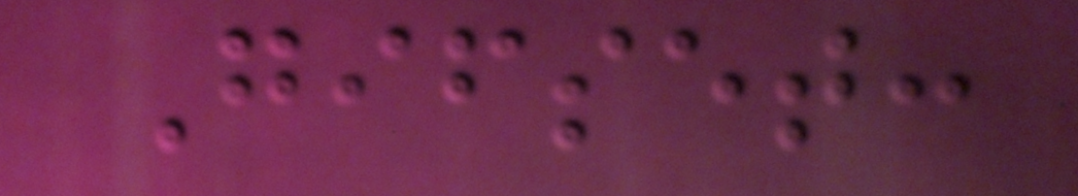Gifset:
